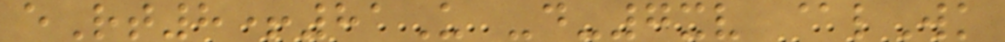eRt8+81U -d-7xv @lWk
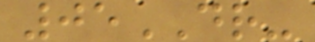05DR-
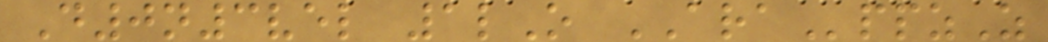D0n3vel 1lO ARAppzZ
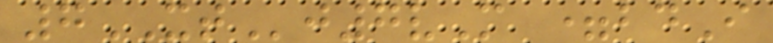7XTj7vM =bdI
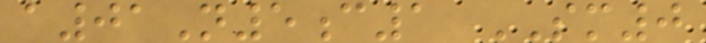a01N5c1 SM0
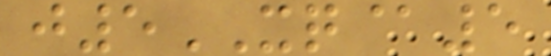j5XQ@5
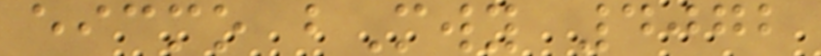eicmo bMwy 4072
